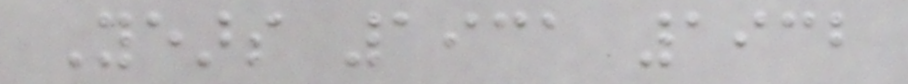Years 1931 1932
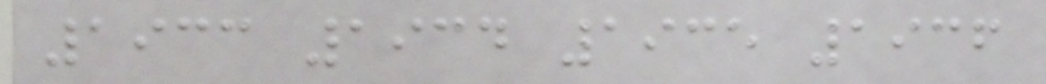1933 1934 1935 1936
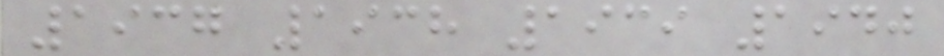1937 1938 1939 1940
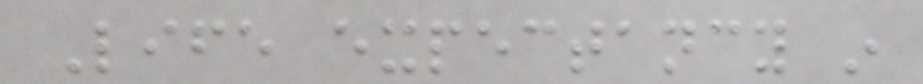Life expectancy in
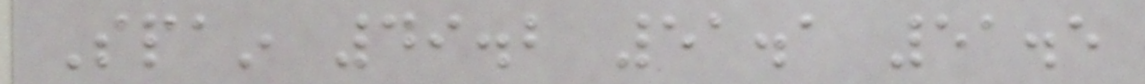Spain 49.2 51.1 51.5
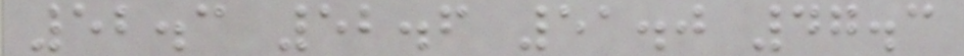52.3 52.6 51.0 47.3
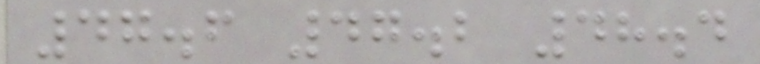47.6 47.2 48.4
